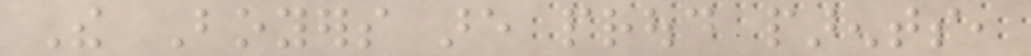The Boyers are proud parents,
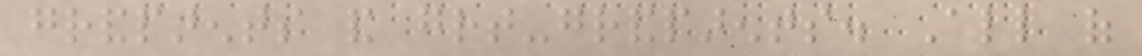grandparents and great-grandparents. All of
